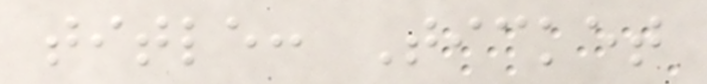title: Ticket
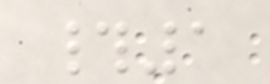#1
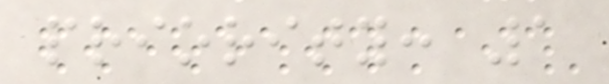priority: 1
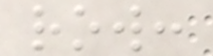row:
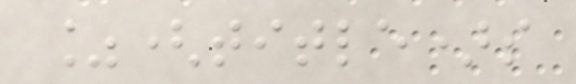%(title)s
